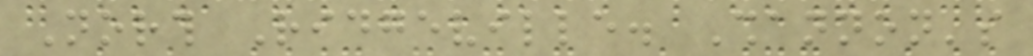North Ridgeville. Shannon's
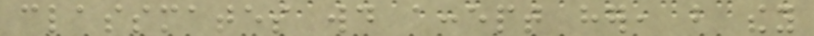classmates would accept her, but they
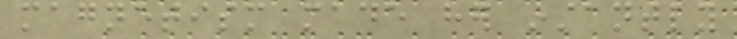magnetism made her instantly
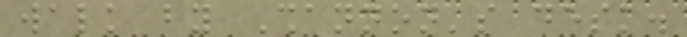walk by Shannon's desk.
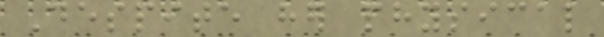Despite her physical
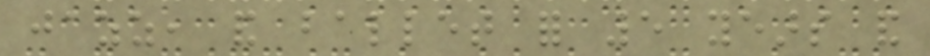jazz, and ballet for 5 years and
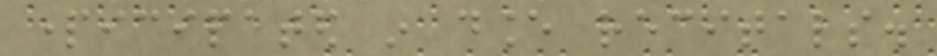participated in dance recitals.
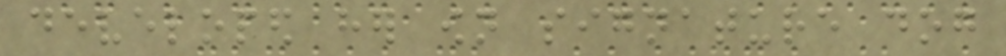developed her own signature dog
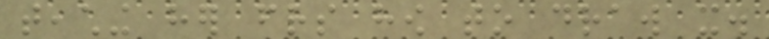teaching her friends how to draw it.
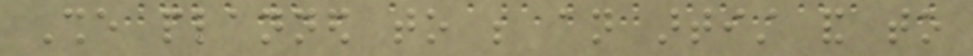She planned to be an artist and to
